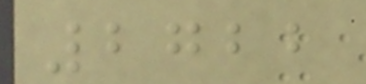2722
